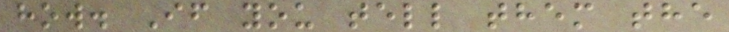how. If you tell them the
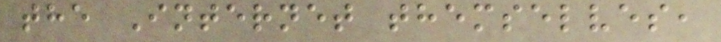the Internet themselves,
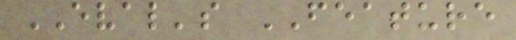EVAL's FEATURE
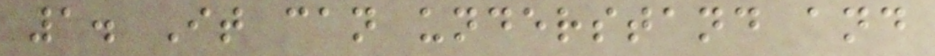1. It can understand and
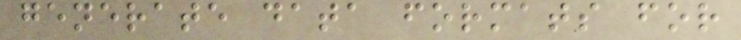generate data formats for
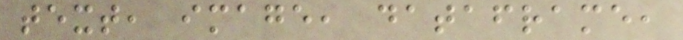text, image, dataframe,
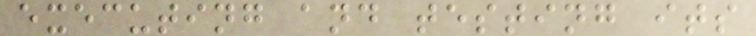executing and testing its
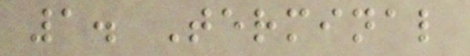1. Terminal
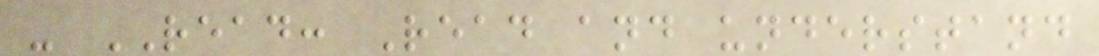- READ: Read and understand
